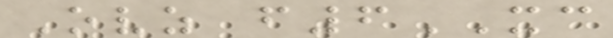Ovz f6XC
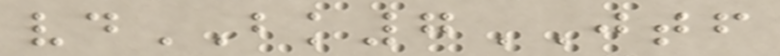vdBK7JTF
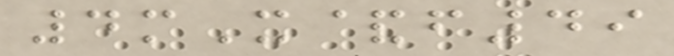4mX&f49
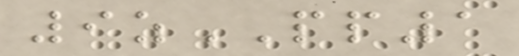9zPP1
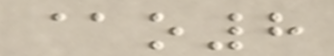@o8
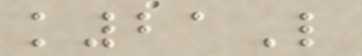k21L
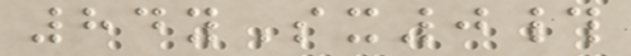84ySx0#
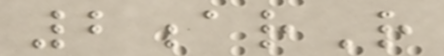2arR
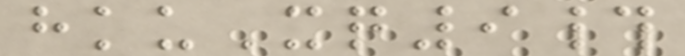hkuXq9#
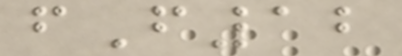fF12
